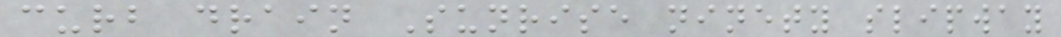curb drain Sunrise ninety slipway
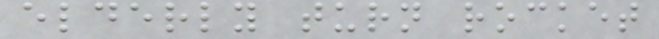elderly turn rocket
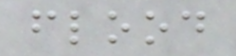flood
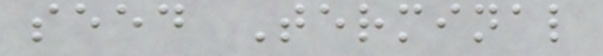seed Terminal
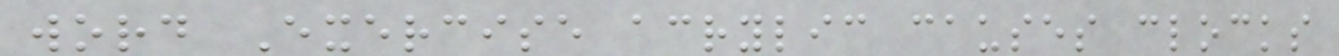word Exercise acrylic causes clocks
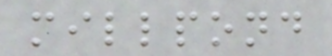millpond
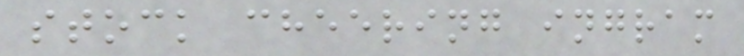stock cheering ingram
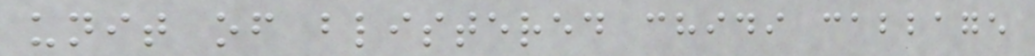unit of blistered chidi cabbage
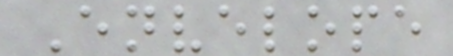Envelope
